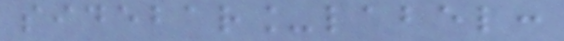sidebar_label:
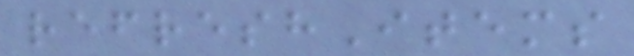refreshItems
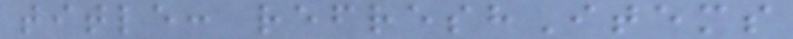title: refreshItems
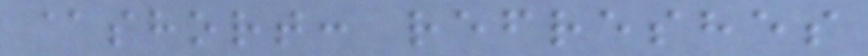@short: refreshes
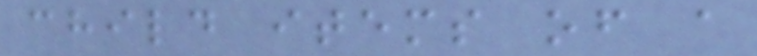child items of a
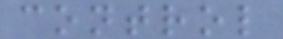control
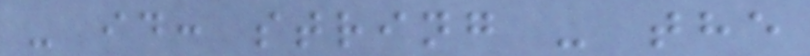- id: string - the
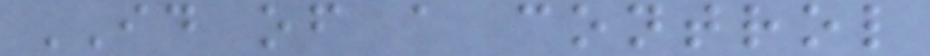ID of a control
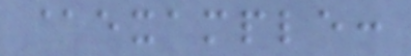@example:
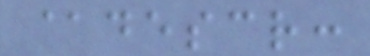@descr:
